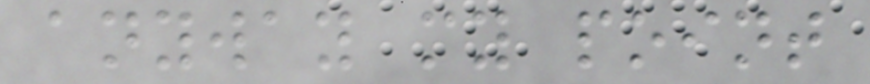anyway my point
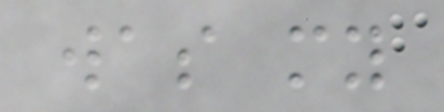was my
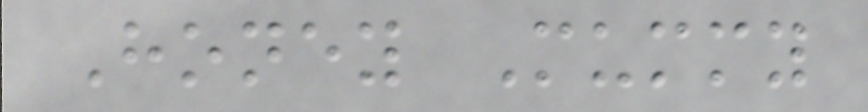Honey Mummy
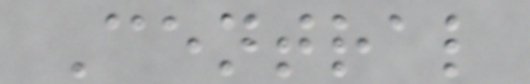Central
